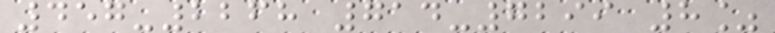457-2268 714-7299 8%
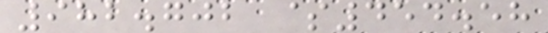982.702 $454.58
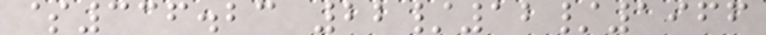$336.23 22/12/1966
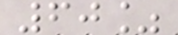60%
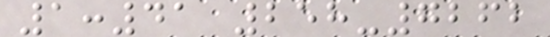1:41 258-7262
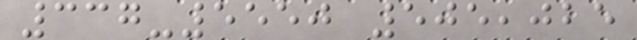337-5550 505,025
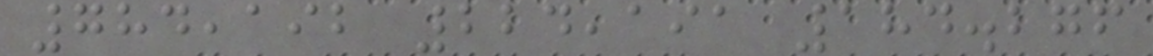784,192 224,191 184.276
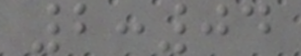2:04
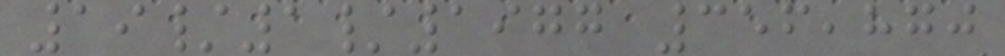19/1/1977 356,870
